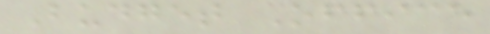Budget Office
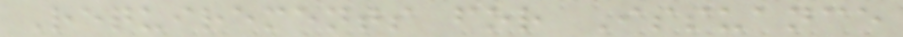Requirements for Issuance
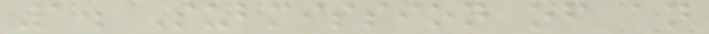1. Submission of an
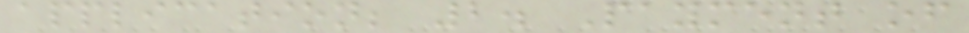application; 2. Payment of
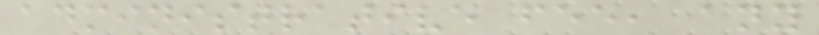administrative fee, any
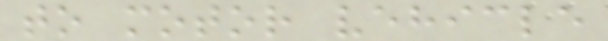to motor vehicle
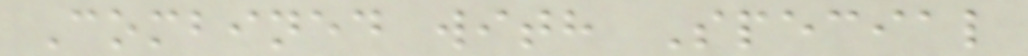Combined with Special
